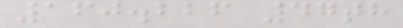160.226 47th
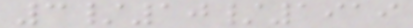3/10/1919
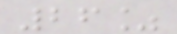26%
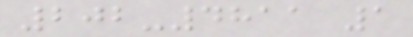202-4811 1
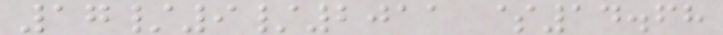17/9/2011 $14.68
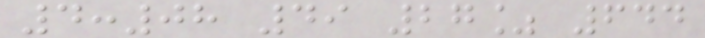4:08 49 27% 644
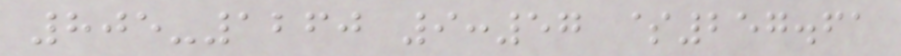805-1260 9:57 $257.61
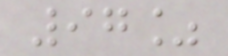97%
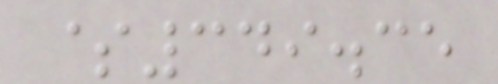$349.35
